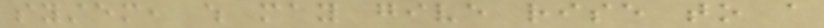system, which may give rise to a
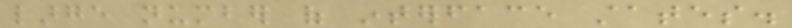large number of interface states.
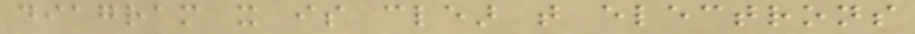diagram it is clear that electrons
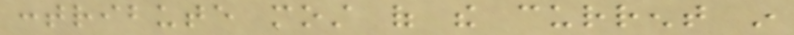contribute most of the current in
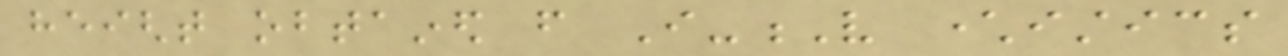height obtained from I-V characteristics
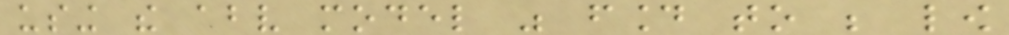using the above model was found to be low
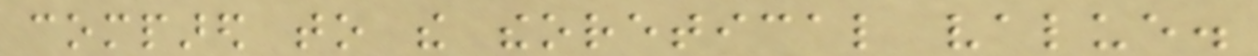compared to the theoretical value.
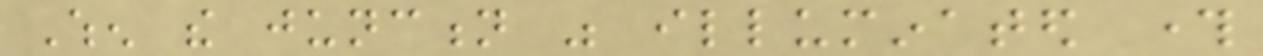When the junction was illuminated through
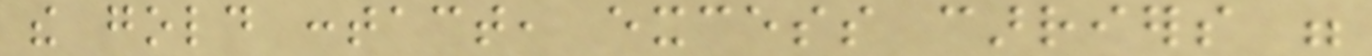the gold contact, excess carriers were
